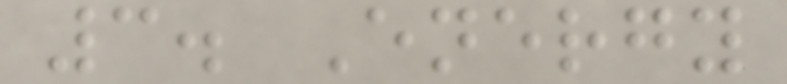3. Energy
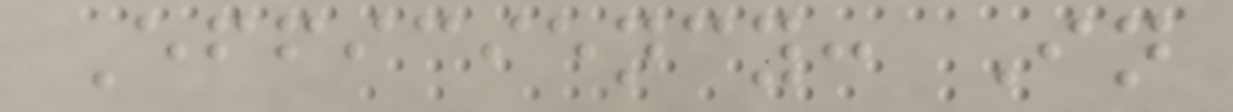Efficiency: In
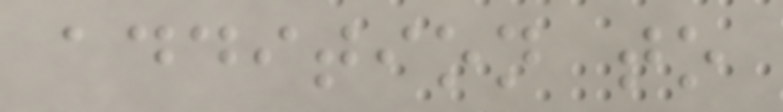addition to
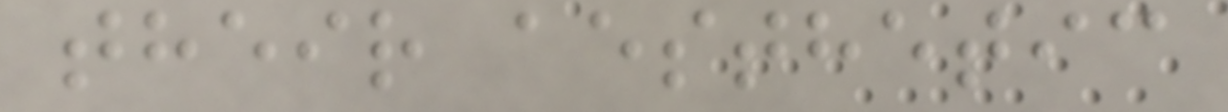their aesthetic
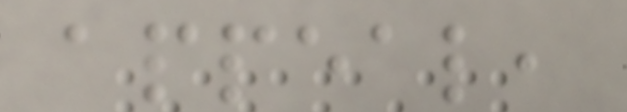appeal,
